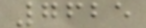7625
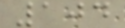104
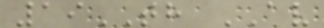19TH AV
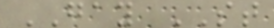GAY ST
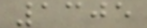1305
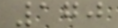170
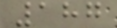187
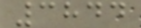3844
